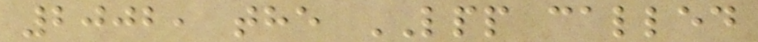2002, the LPP called
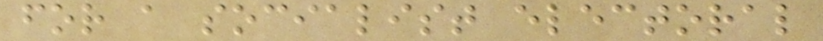for a socialist electoral
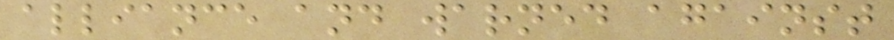alliance and warned against
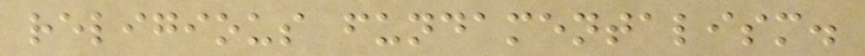religious fundamentalism.
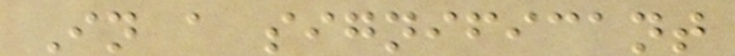In a significant
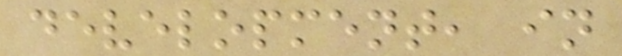development, in
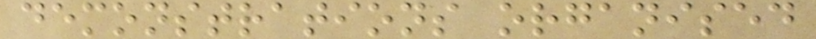demonstrations organised
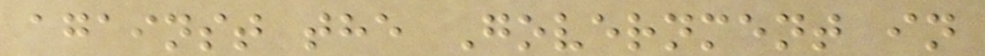against the Government in
